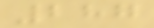287
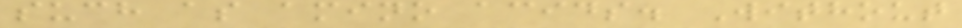such as amino acids. Without
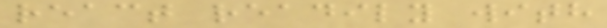react readily with
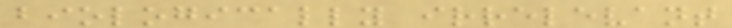biologically irrelevant
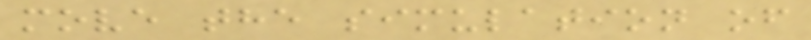move the simulation of
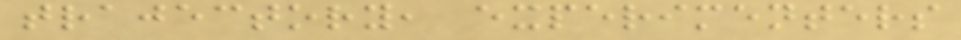trajectory, experimenters
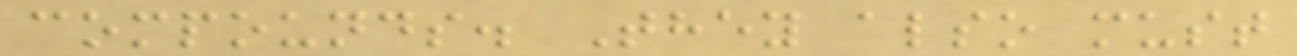compounds. They also must
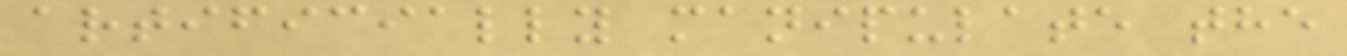artificially manipulate the
